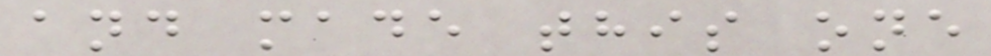and made this one
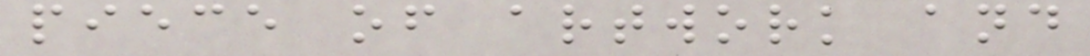piece of artwork and
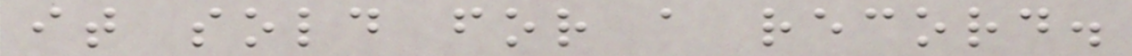it sold for a record.
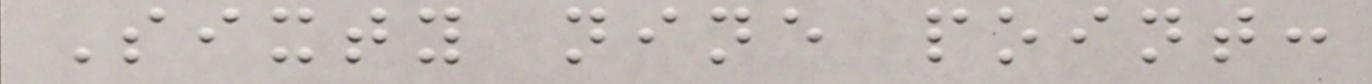Sixty nine point:
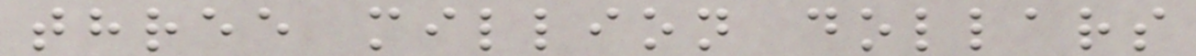three million dollars
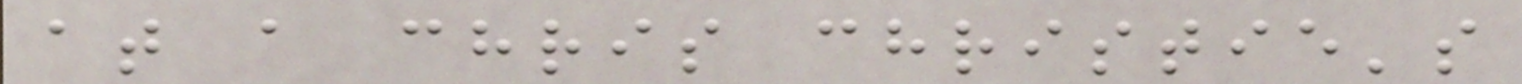at a chris christie's
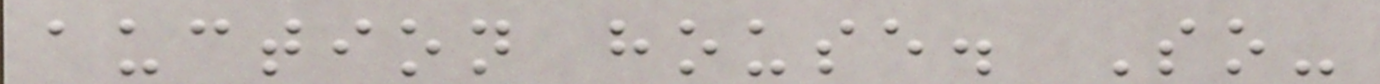auction house. So-
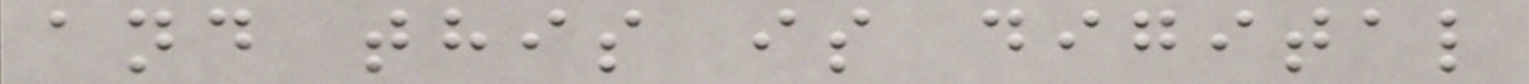and this is digital
